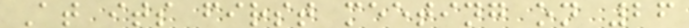At its first meeting on 26
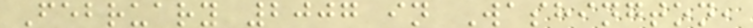February 2007 in Washington,
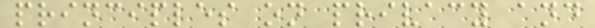principles on privacy and
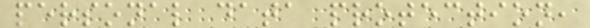personal data protection,
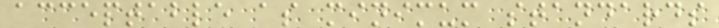acceptable as minimum standards
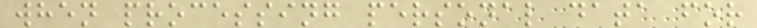when processing personal data for
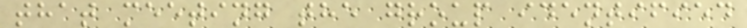that meeting the group identified
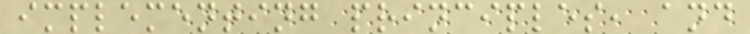implementing principles, and
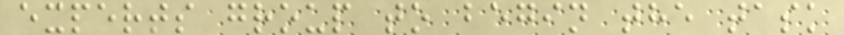experts group to begin the task
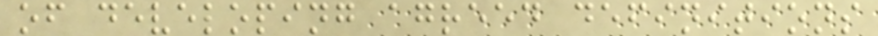of developing agreed definitions
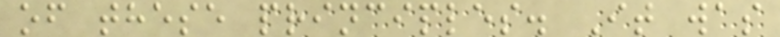of these principles. It was
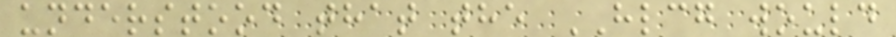understood that the HLCG would
